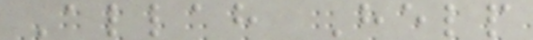Allah Help
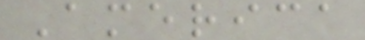America
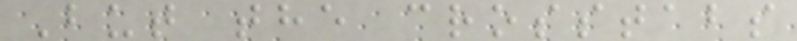But the crosstabs
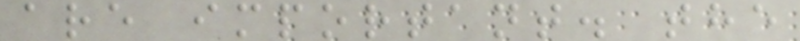are important. the
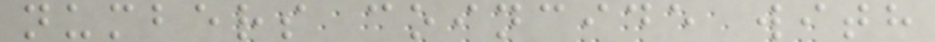numbers coincide with
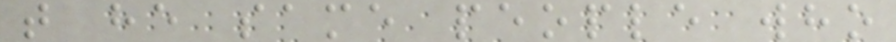t he same people who
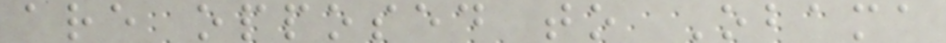are opposed to Obama
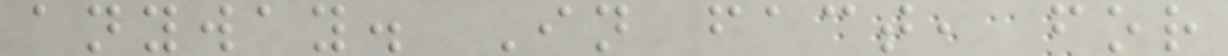anyway. In fact, for
